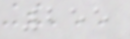255
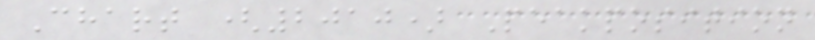Chart (2010) Peakposition
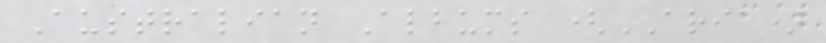Australian Albums (ARIA)
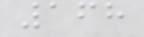168
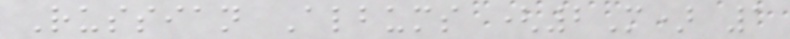Russian Albums (2M) 1
